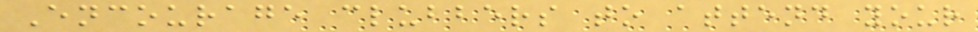Encourage clubbers to attend your
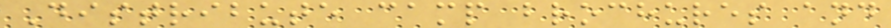Distribute camp brochures and
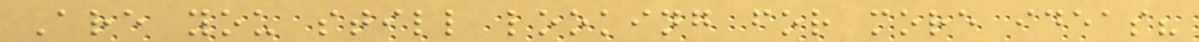Are you still looking for more ideas?
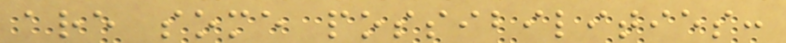are some possibilities:
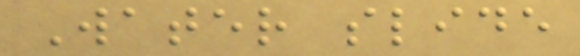Water slide
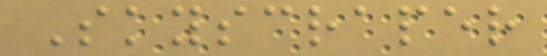Skyscraper
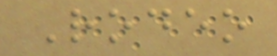Rodeo
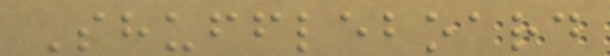Shuffleboard
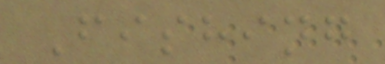Fishing
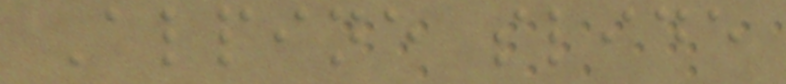Alpine slide
